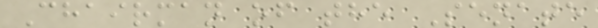Chairman of the Senate
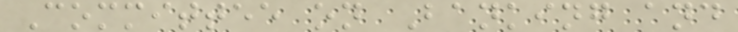Committee on Banking and
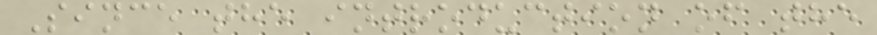Since the introduction of the
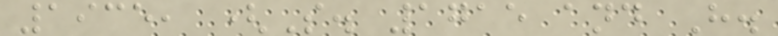1935, (S. 1715 and H.
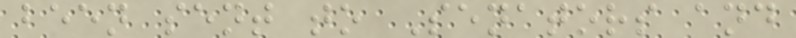been sent to Senators and
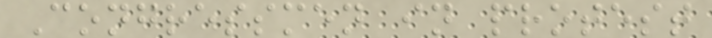Congressmen in protest
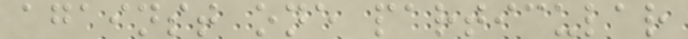against one particular
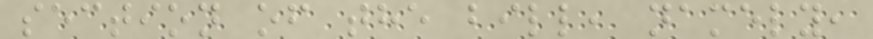section of the bill, namely,
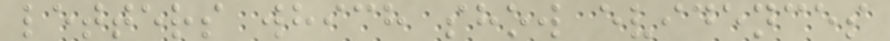letters which show evidences
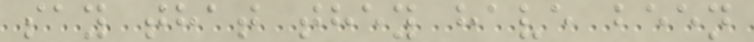say that they have been
